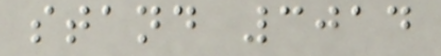stand 3014
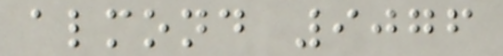almond 9076
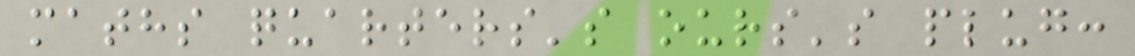maths quarters's ours's plug:
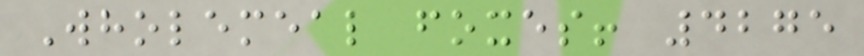Wholemeal foxes! 4275
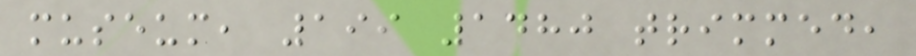museum, 199 1480 trimmed,
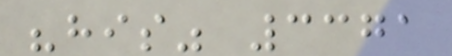"his" 3371
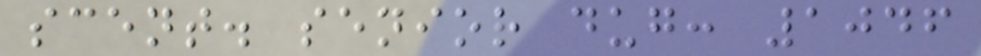scent. senior dug: 1046
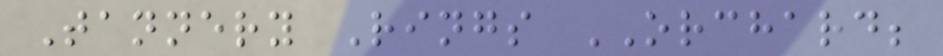Tannery Rings ORCHARD;
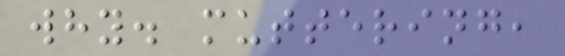why. muttering,
